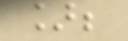];
